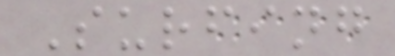Surfing
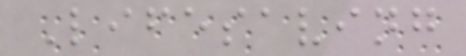Lifesaving
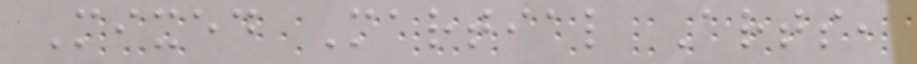Mixed Martial Arts,
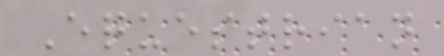Equestrian
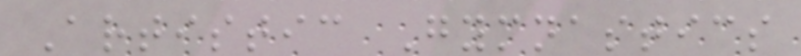Artistic Gymnastics
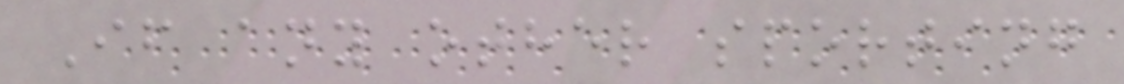If any other sporting
